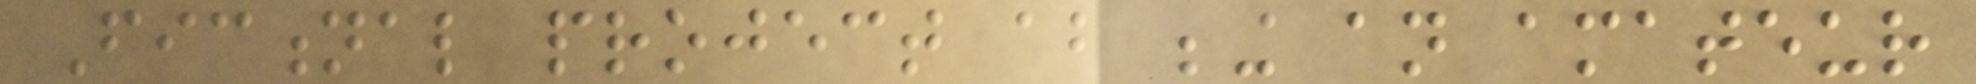Fictional project about being an amateur
